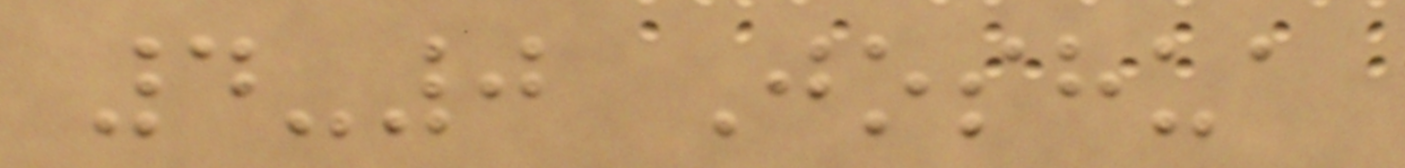4-0 Joshua
